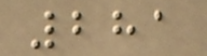281
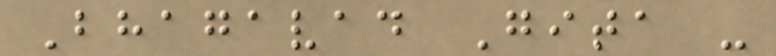Bhagavad Gita -
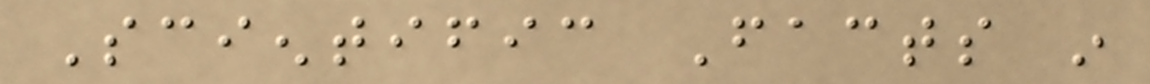Scientific Facts in
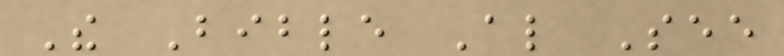The Bible Also See
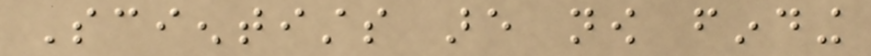Scientists are now finding
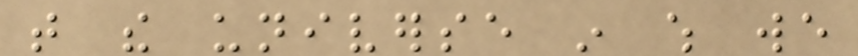that the universe in which we
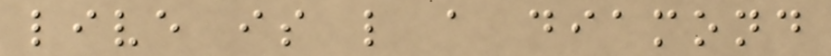live is like a diamond
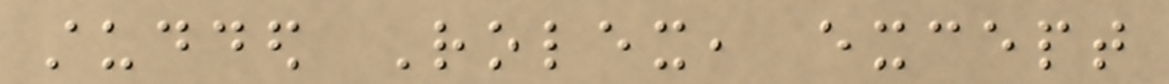studded Rolex, except
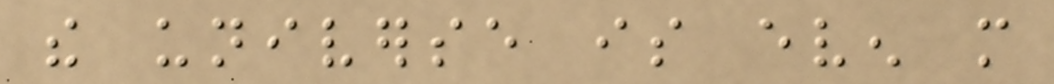the universe is even more
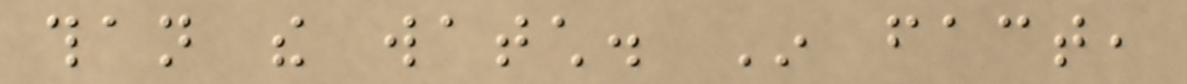than the watch. In fact,
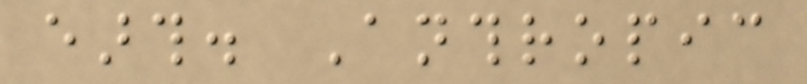earth. Anthropic
